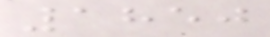1850
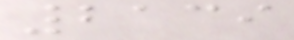2139
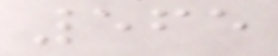565
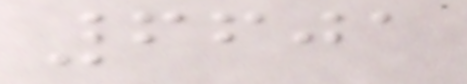6601
